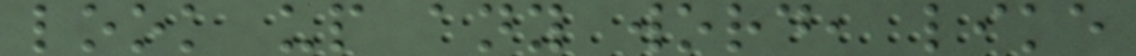look up any word, like
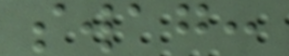swag:
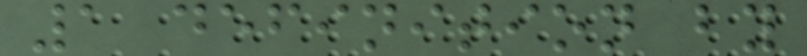1 definition by
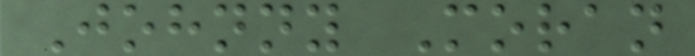Johnny Moran
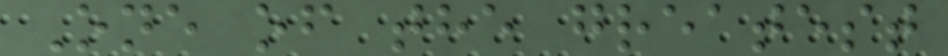One of the greatest
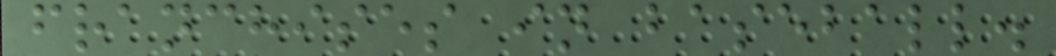franchises in baseball.
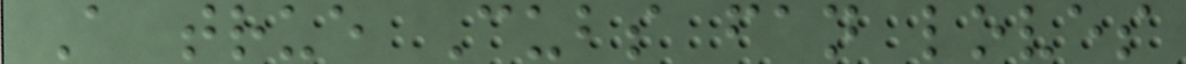A true Cubs fan loves
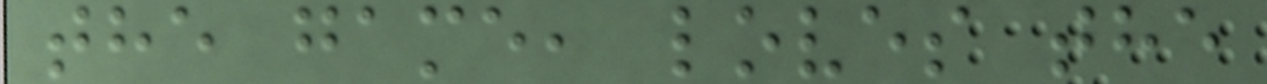the game, loves the
